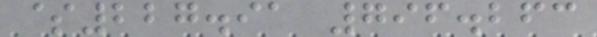$227.91 796.263
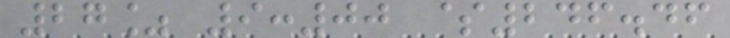27% 9:00 $246.46
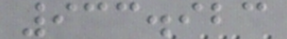933.923
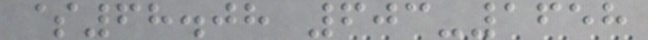$68.08 603-1658
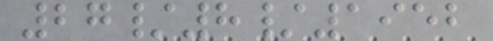27/8/1952
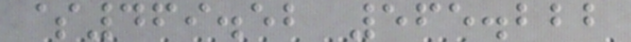$469.52 565.222
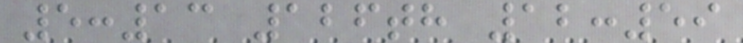5:13 126th 12:59
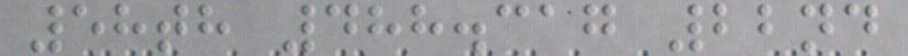58th 488.317 22nd
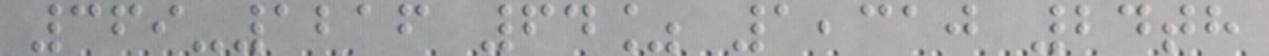369-1216 64% 1,310 24th
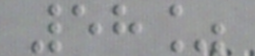58%
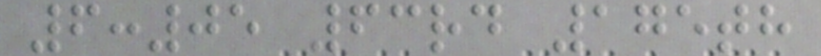6:05 63rd 175th
